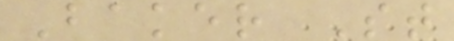Baker St
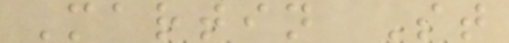Martin St
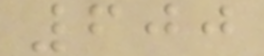600
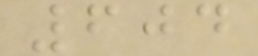604
